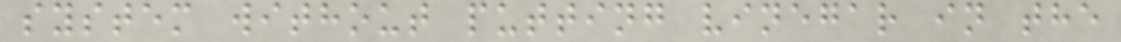system without putting vinegar in the
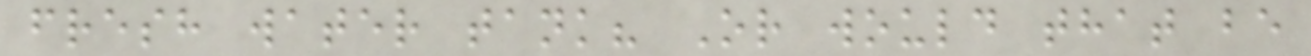fresh water tank? Or would that be
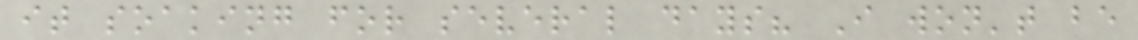it soaking for several days? I won't be
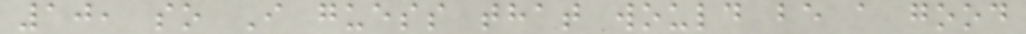10, so I guess that would be a good
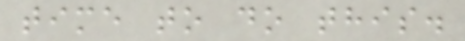time to do this.
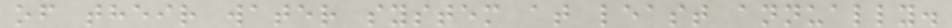of their water system at least annually.
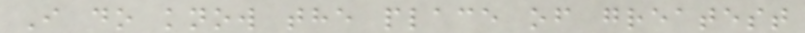I do know the place of greatest
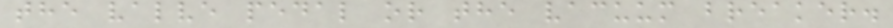the valve pedal or the vacuum breaker.
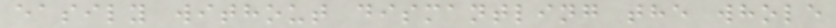easily without dismantling the whole
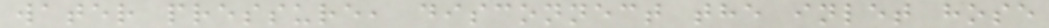water pressure, disconnect the inlet hose
